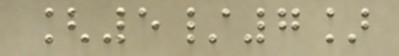[5/7]
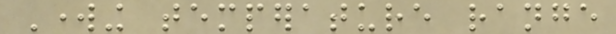Working temperature range
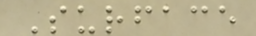Surface
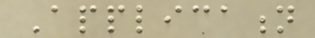Application
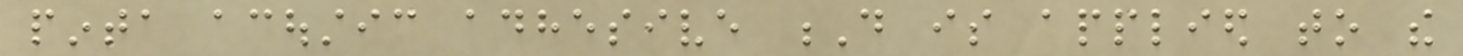pinta acoustic adhesive D is applied to the
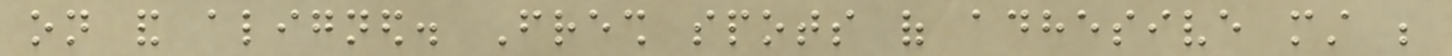on and aligned. Fresh spots of adhesive must be
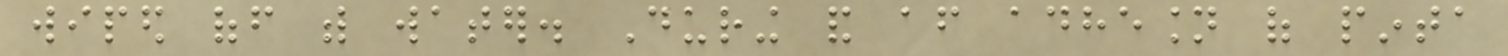wiped off with water. During and after adhesion of pinta
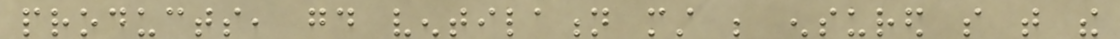products, good ventilation must be ensured so that the
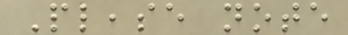Please note
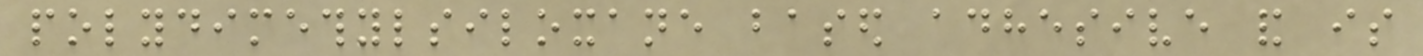polydimethylsiloxane based adhesive and is
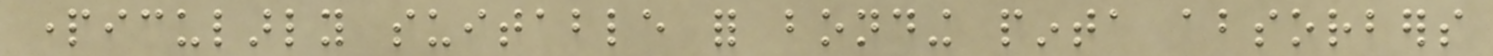particularly suitable for bonding pinta absorbers
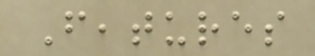Features
